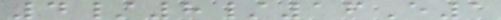4/8/16E1
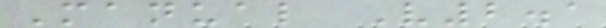Manual V2.1
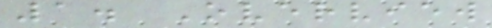1. Overview
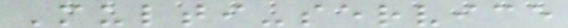Multi-service
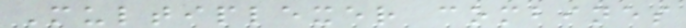Multiplexer combines
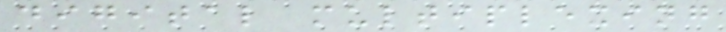digital multiplexing
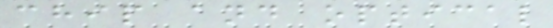chip and optical
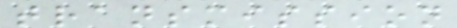transmission
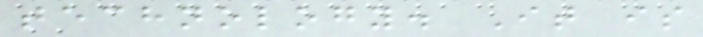technology. It is
